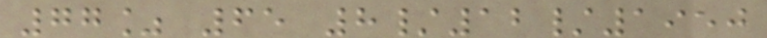77% 65 8/12/1950
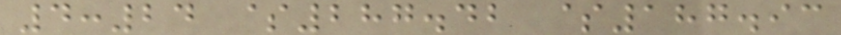4:24 $287.42 $187.93
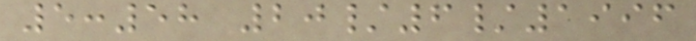5:58 20/6/1996
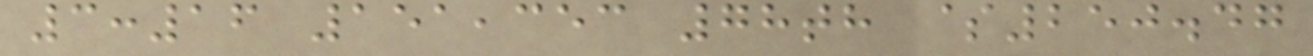3:16 151,353 78th $250.47
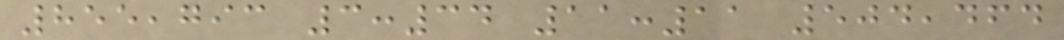855,793 3:34 11:11 504,464
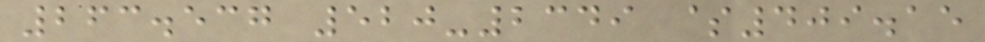263.537 520-2349 $409.15
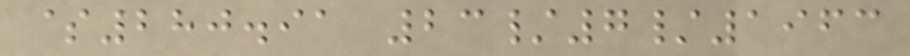$280.91 23/7/1963
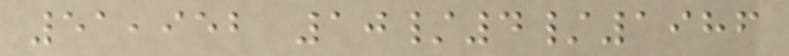51,952 10/4/1986
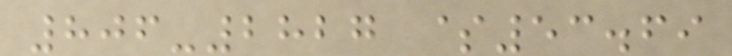806-2827 $53.69
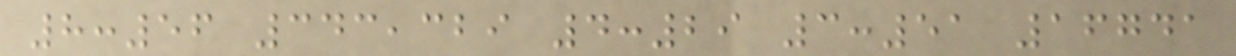8:56 343,329 4:29 3:51 16741
